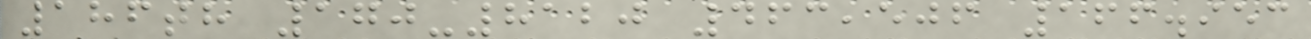186th 170-8120 463,506 166.953
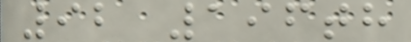92 196th
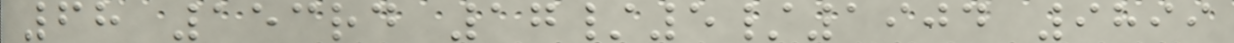68 153rd 17/5/1904 9899
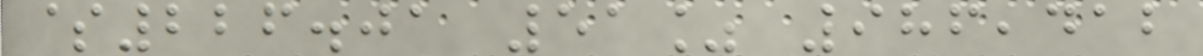$226.01 51% 986,412
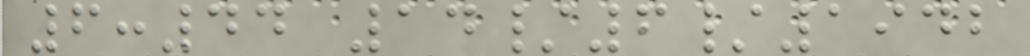6:44 14/6/1942
